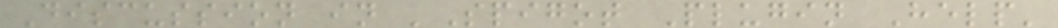Discussion in 'Spigot Plugin Help'
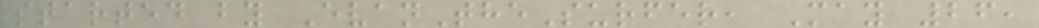started by EvanTheSurfer, May 26,
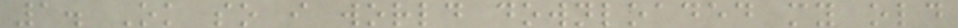1. Ok so i world downloaded my old
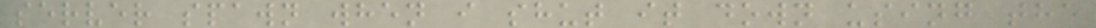server spawn when i shut it down using the
